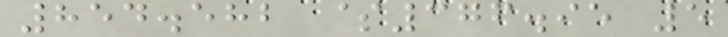854.582 $376.95 5
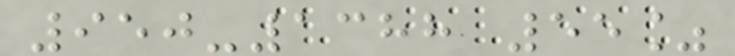950-1388 55%
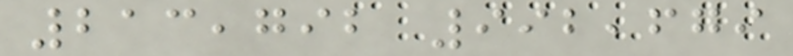213,792 992,679
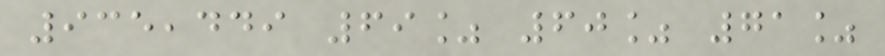935,449 69% 60% 71%
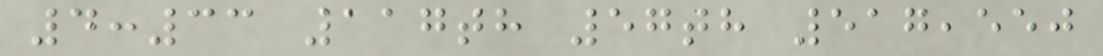4:33 117th 57th 517,550
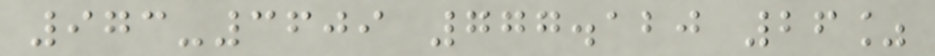973-3609 777.120 26%
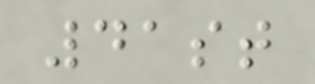41st
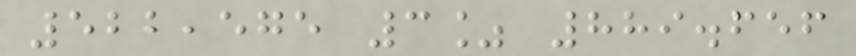522,575 3% 889.656
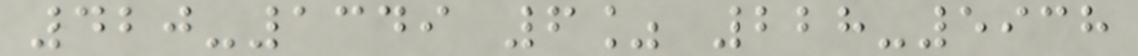420-1349 6% 228-5938
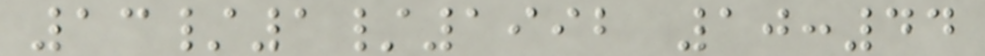13/1/1992 10:44
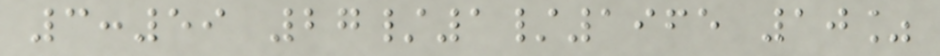3:59 27/1/1965 10%
